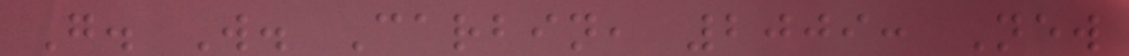G. W. Carbin, 2009: New
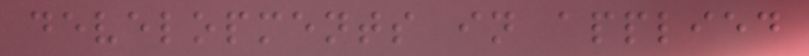developments in applied
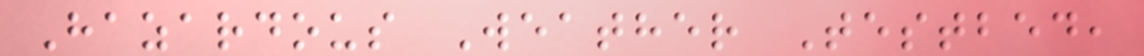Hazardous Weather Testbed,
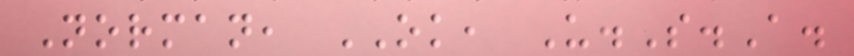Norman, OK, U.S.A.
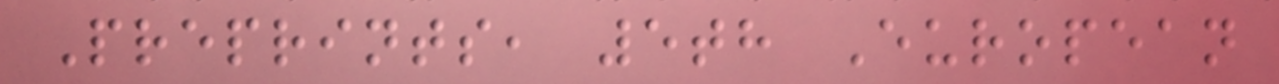Preprints, 5th European
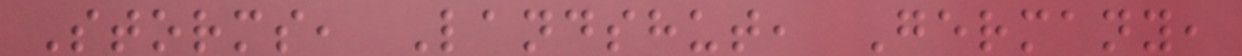Storms, Landshut, Germany,
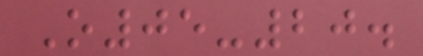O05-20.
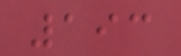193
